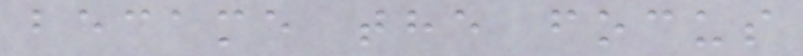became the focus
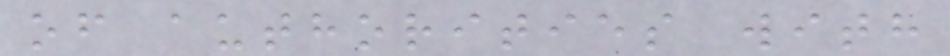of authorities with
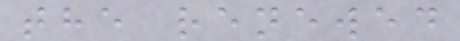the renewed
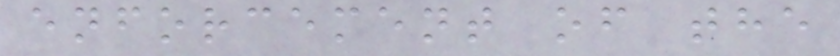enforcement of the
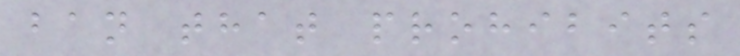ban that prohibits
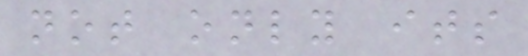not only its
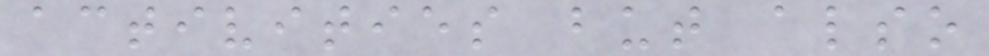activities but also
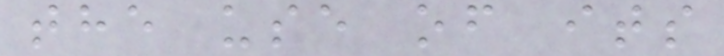the use of its
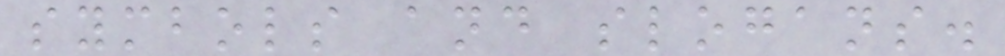symbols and slogans.
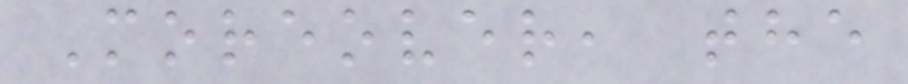Moreover, the
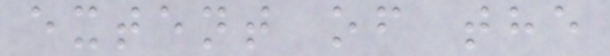extent of the
